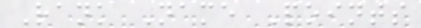Rank Name Points
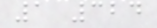1 324
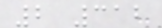2 312
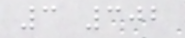3 302
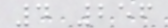4 256
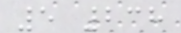5 238
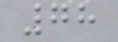78
